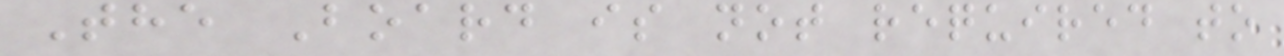The Board is not required to
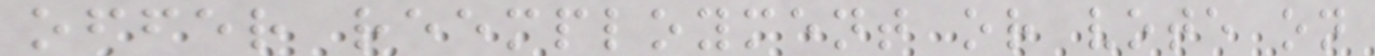offer reemployment or vote on
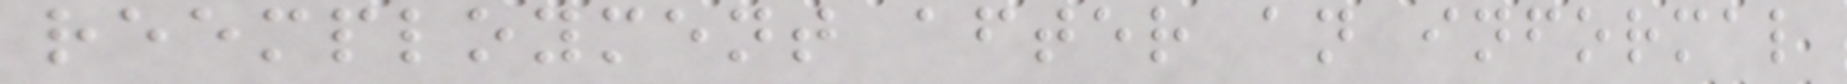reemployment after an informal
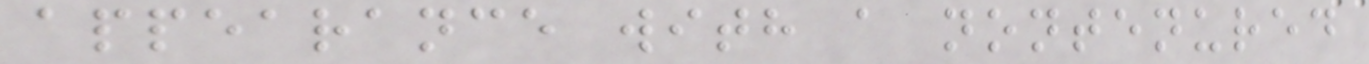appearance with a nontenured
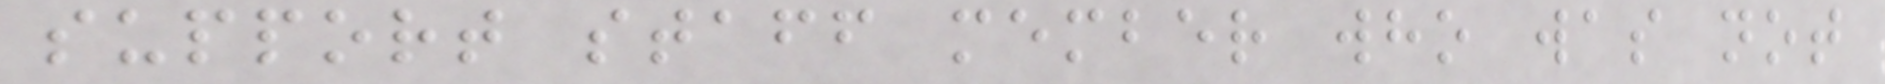support staff member who was not
